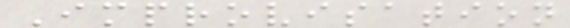Improvisation
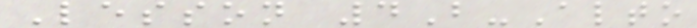Lesson 4B-Alto
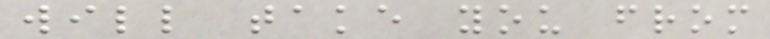will take you from
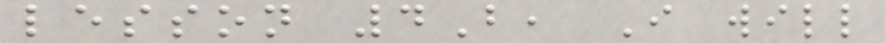lesson 4B, I will
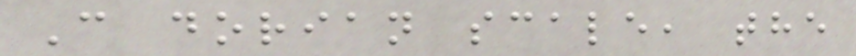C dorian scale, the
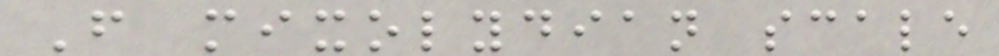F mixolydian scale
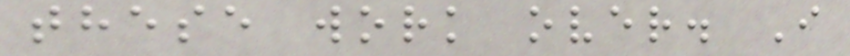these work over. I
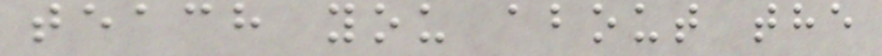teach you about the
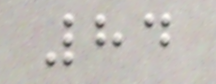84
